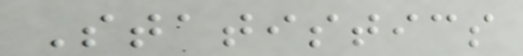Statistics
